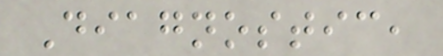Diagnostic,
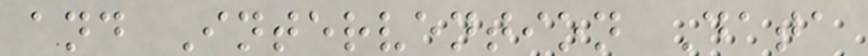and Intervention Data
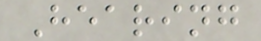Hearing
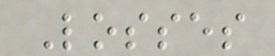Losses
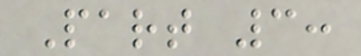Part 3:
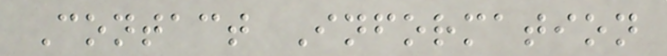Contact Information
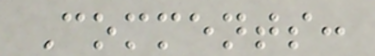Comments:
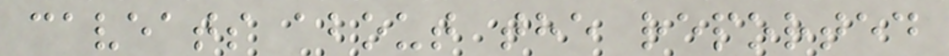caveats about the reported
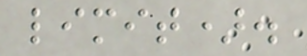limit).
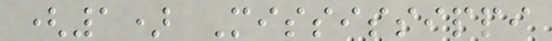(1) Mississippi
